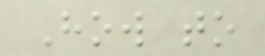How to
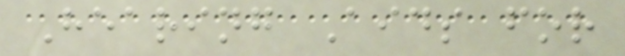Hearing Aids for
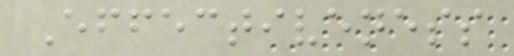Effectiveness
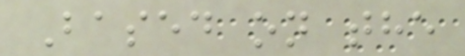Based on the
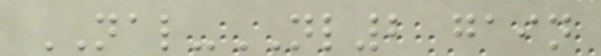NAL-NL2 gain
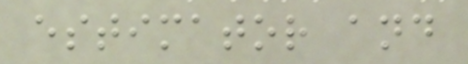estimator and
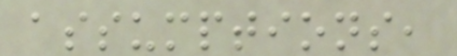assumptions,
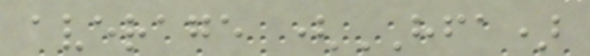average (HFA)
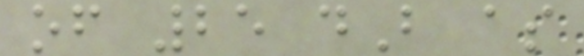of 25 dB as
